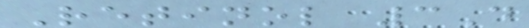Retinol 3D
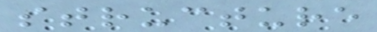structure
